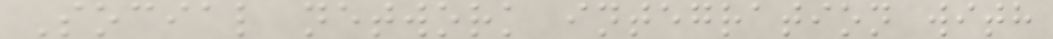Social network integration with
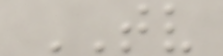TV
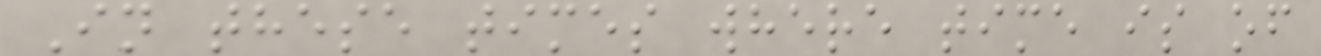In these times where time is of
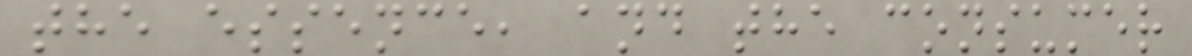the essence, and the consumer
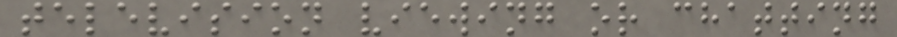television viewing or chatting
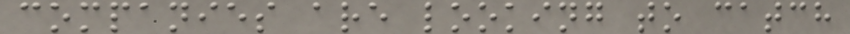companies are looking to catch
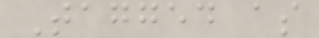Tagged as
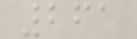261
